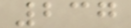237
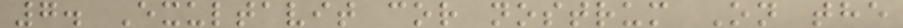7. Exultavit cor nostrum On the
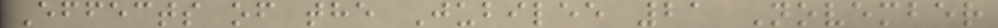Effects of the Jubilee 21 November
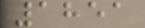1851
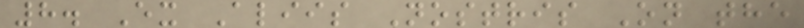8. Ex Aliis Nostris On the
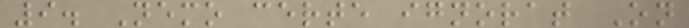9. Nemo certe ignorat On
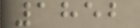1852
